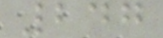247
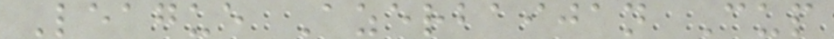League Azerbaijan Cup
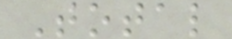Total
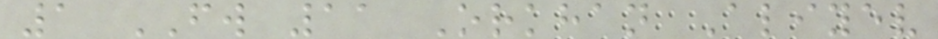1 FW 11 Orkhan Aliyev
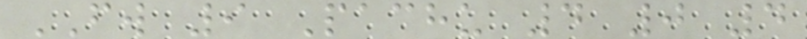FW 9 Pachu 4 0 4
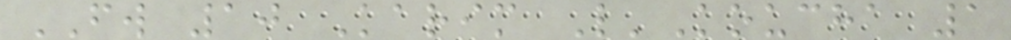FW 10 Karim L'Koucha 1
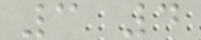3 4
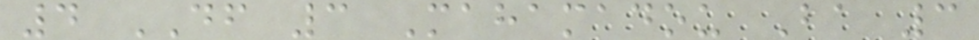4 DF 3 Mahamadou Ba 3
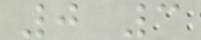0 3
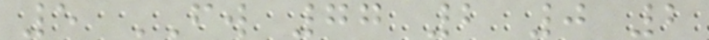5 FW 77 2 0 2
